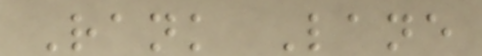Rank Lane
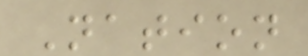Nation
